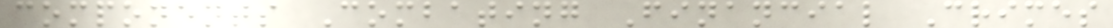components Combating Financial Crimes
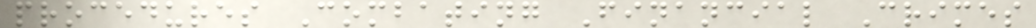procedures Combating Financial Crimes
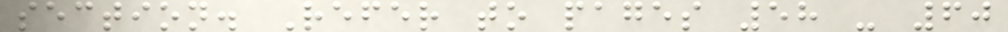section. Refer to pages 58 - 60
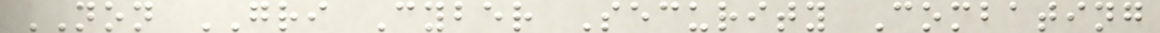NON GRI Cyber Security Combating
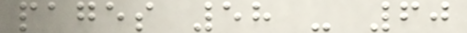pages 58 - 60
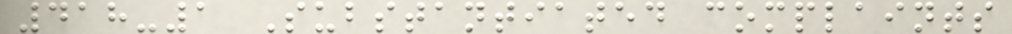418-1 Substantiated complaints
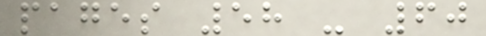pages 58 - 60
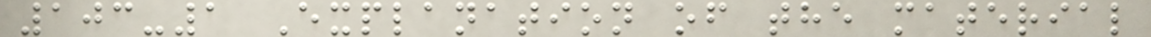103-1 Explanation of the material
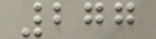277
